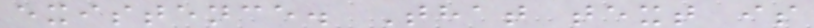existence. That text is
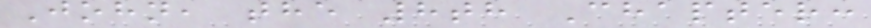John, the 8th Chapter:
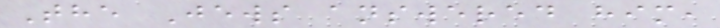The Jews answered him,
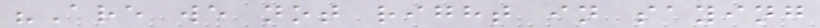"Are we not right in saying
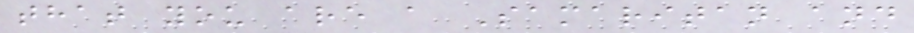that you are a Samaritan and
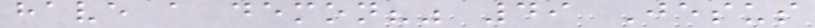have a demon?" 49 Jesus
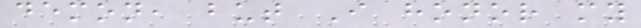demon, but I honor my
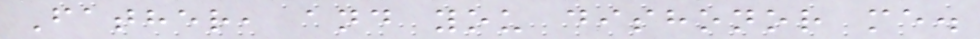Father, and you dishonor me.
